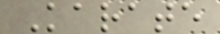Karate
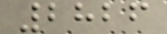2826
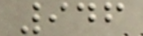946
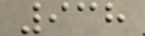938
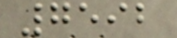7592
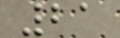21
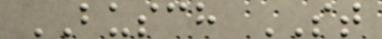BUSCH ST
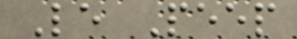Le Peep
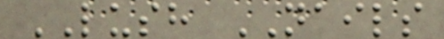LUSH NAILS
